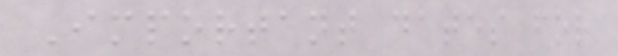Important dates for
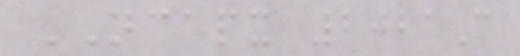NCAPX 2021C
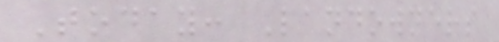Today: Landowners
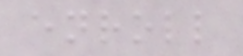enroll
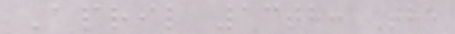April 13th: The
